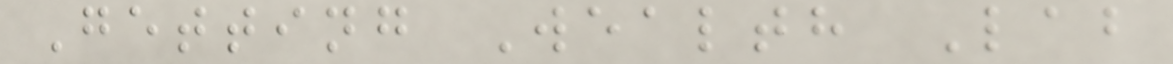Getting Wealth Lab
